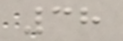38
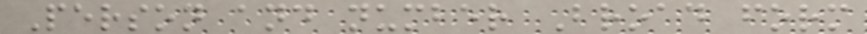Person and number Broad form
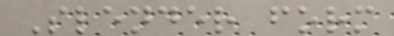Slender form
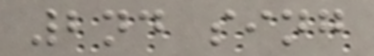2nd sing
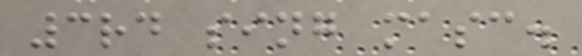3rd sing masc.
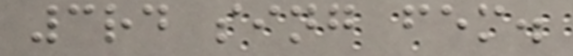3rd sing fem.
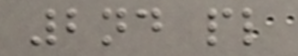2nd pl
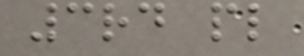3rd pl
